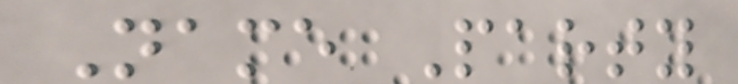Name Party
